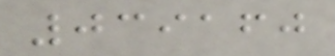039160
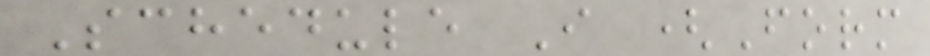Schedule I (Form
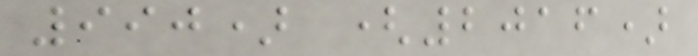990) (2016)
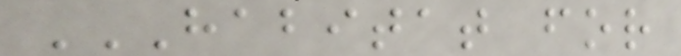HABITAT FOR
